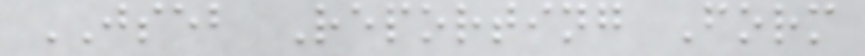JSEB Reporting Form
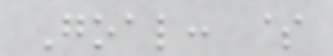Goal: $
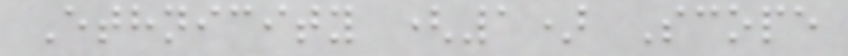Ethnicity (1) Scope
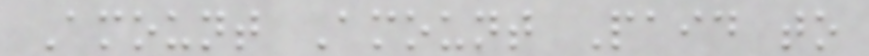Amount Amount Paid to
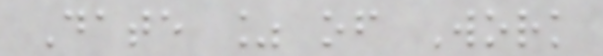Date % of Work
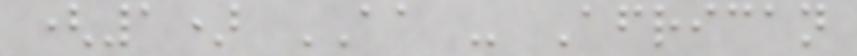(1) AA - African
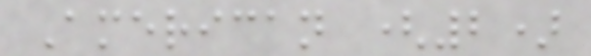American (2)
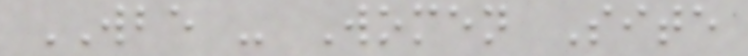WBE - Women Site
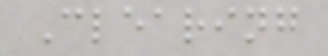Clearing
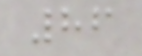86
